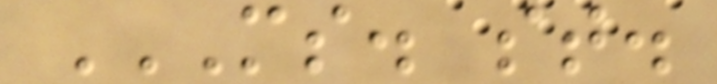MS. ST.
